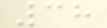38
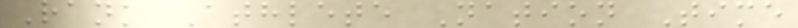Rank Athlete Nation Time
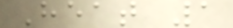Heat 1
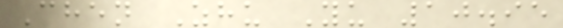Chen Zhu Yu 10.95
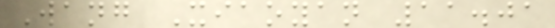Wang Xiaoyan 11.01
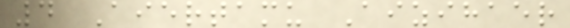4 Aiertamu Aizihaer
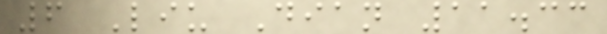6 Liu Dian 11.33
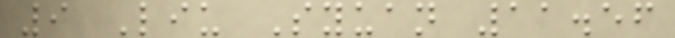9 Liu Syuan 11.56
